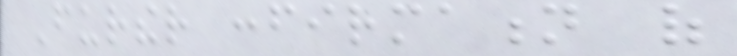Further confirmation of
